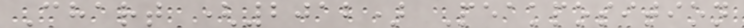Chart (2012) Peakposition
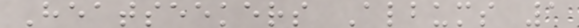Heatseekers Albums 1
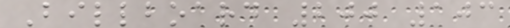Billboard 200 103
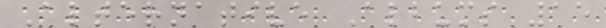Alternative Albums 15
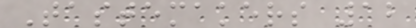Tastemakers 12
